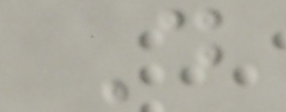D
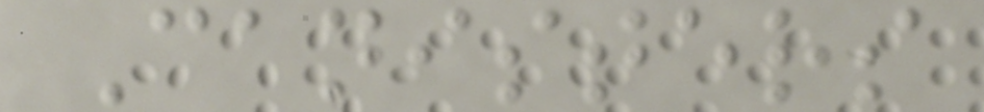Canisters
